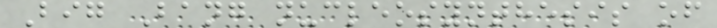Big Bang nucleosynthesis of
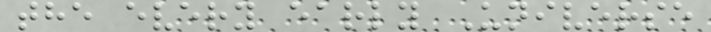the every early Universe
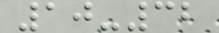10-32
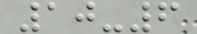10-6
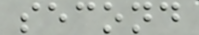second
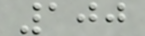100
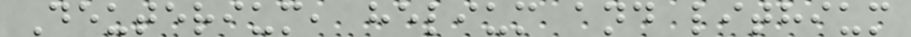Deuterium, helium and lithium
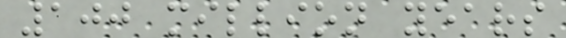100 million years
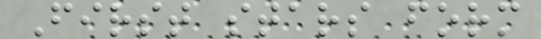First stars form
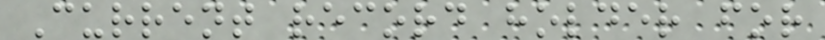Current record holder for
